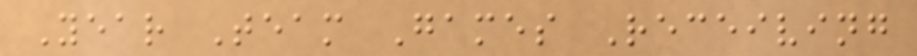Year Team Games Receiving
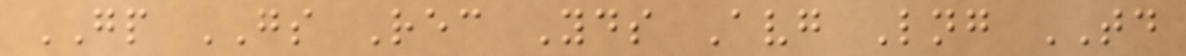GP GS Rec Yds Avg Lng TD
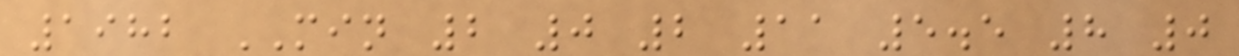1982 MIN 2 0 2 11 5.5 8 0
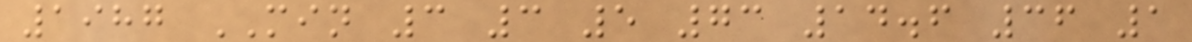1987 MIN 3 3 5 73 14.6 36 1
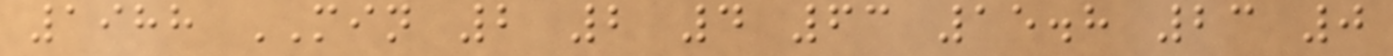1988 MIN 2 2 4 63 15.8 23 0
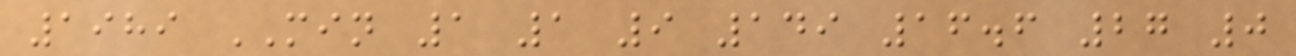1989 MIN 1 1 9 149 16.6 27 0
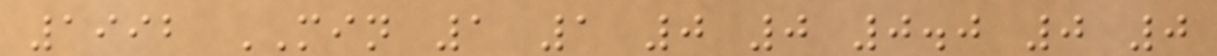1992 MIN 1 1 0 0 0.0 0 0
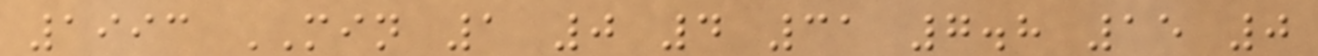1993 MIN 1 0 4 31 7.8 15 0
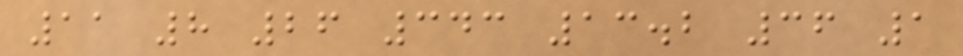11 8 26 343 13.2 36 1
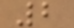2
